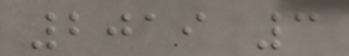2019 3
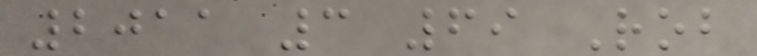2011 3 69 Rob
